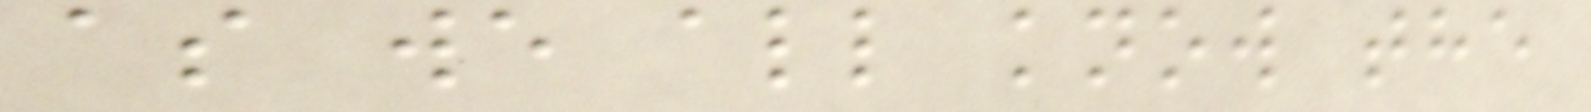as we all know the
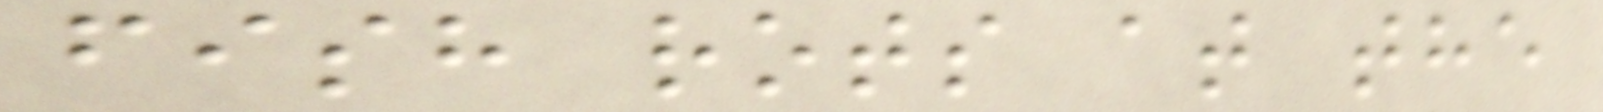fish rots at the
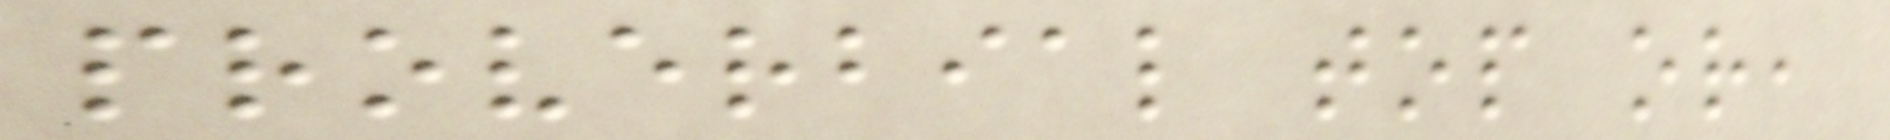proverbial top or,
